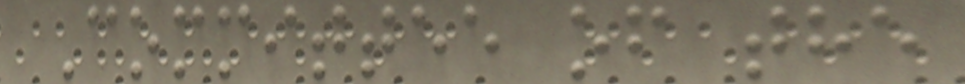Committee of the
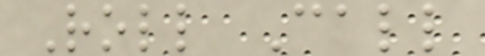Roll Call
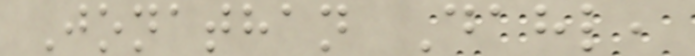Jonathan Dahl,
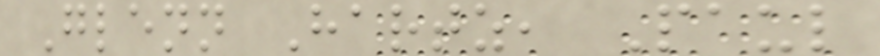Glenn Hartz, Paul
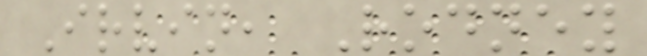Irvin, Rodney
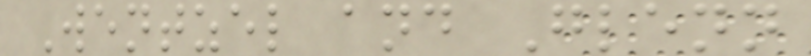Wentzel and Glenn
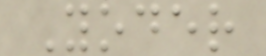Yoder
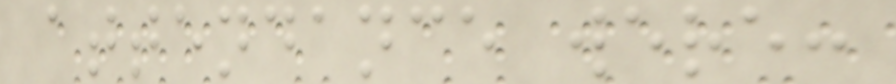attendance were:
